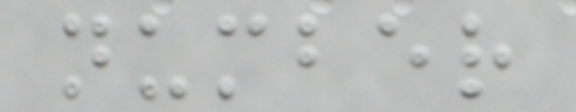number
